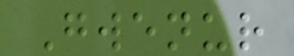Gwenur
